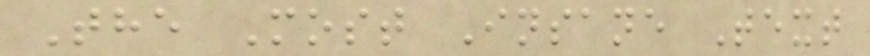The Most Insane Text
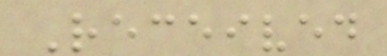Received
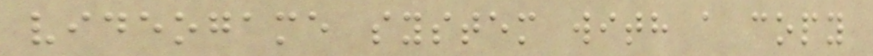videogame system with a copy
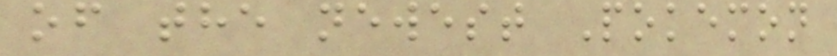of the newest Pokemon
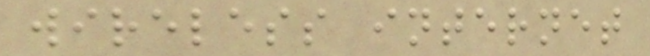wireless internet
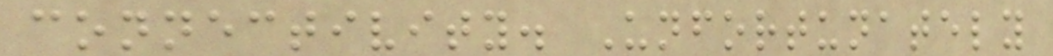connectivity. Unfortunately
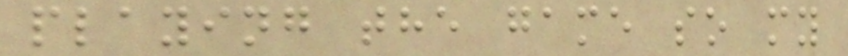playing the game so my
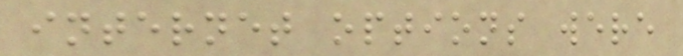internet options were
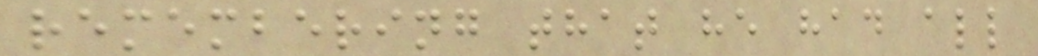remembering that he had all
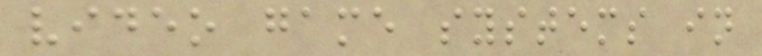video game systems in
